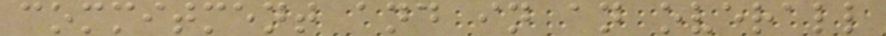commitment and in an overall
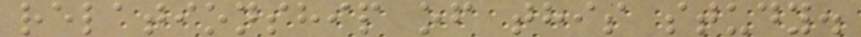relationship of this study.
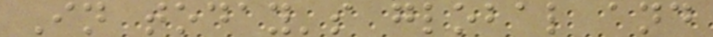In today's global and
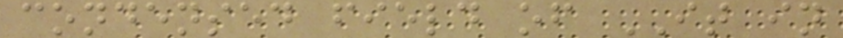condensed field of IT in
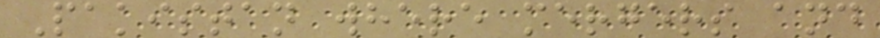Pakistan where mergers and
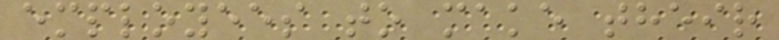employees to make their
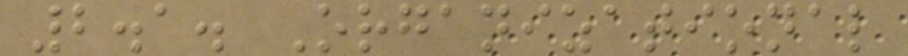2.1. Organizational
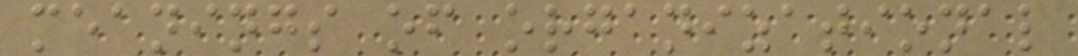meanings of organizational
